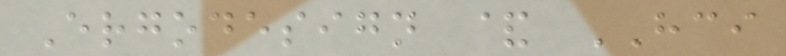Ergodesign & HCI
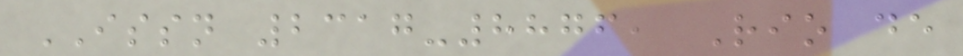ISSN 2317-8876, Rio de
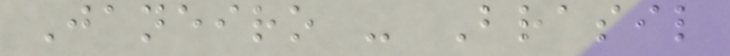Janeiro - Brasil
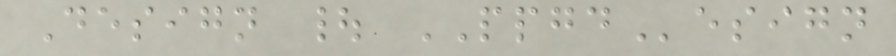Design | PPGDesign
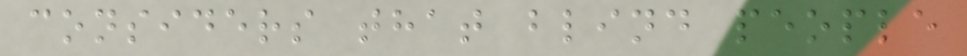considers that blind people
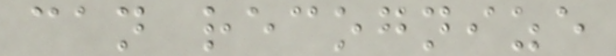can recognize
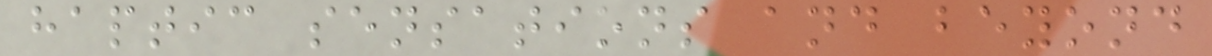haptic sensations and beyond
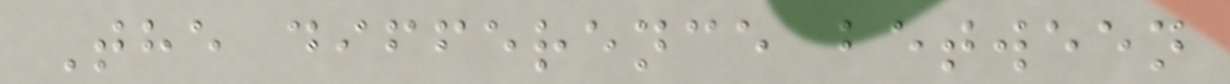The difference between
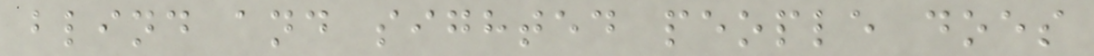blind and sighted people does
